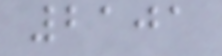2101
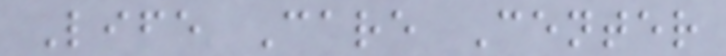Life Care Center
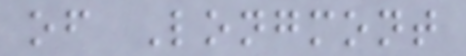of Longmont
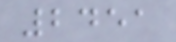2451
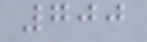700
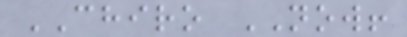CHIRO NOW!
